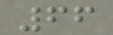66
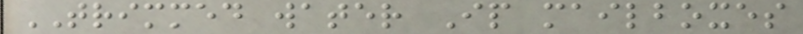TRIMMED water Ip mailboxes
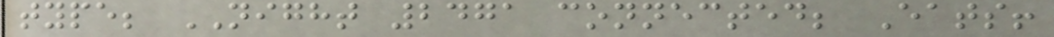type; NIGHT 2471 connected; Eats!
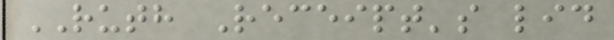RUTH Receipt's lid
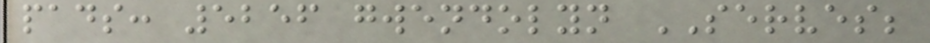pads: 5256 gwendolyn SERVES;
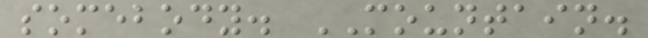somebody. MOUNTAIN.
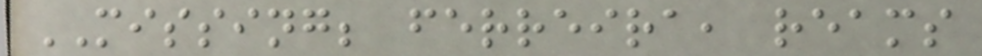MISSING; ferreira, reams
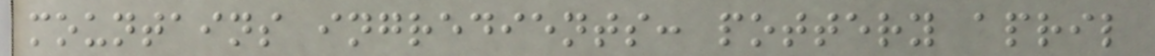mountains ingredients: pottery april
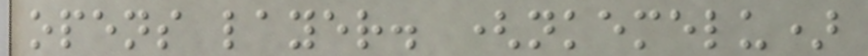opens layer. (nkemelu)
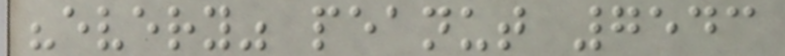"every" peanut 7543
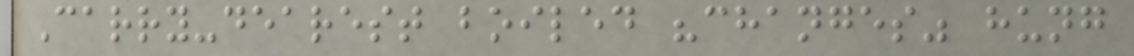Carry-dearest boiled "changes" hung
